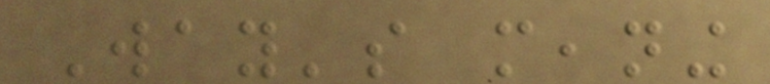Way's meaning
